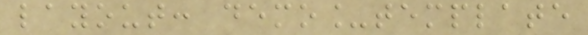layout: demo_template
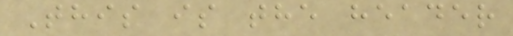This is the header
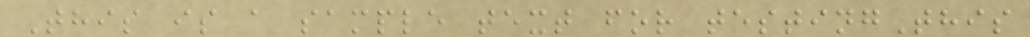This is a sample text for testingThis
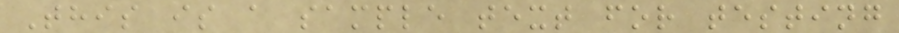This is a sample text for testing
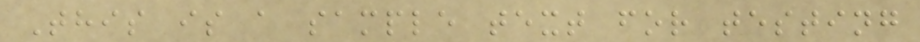This is a sample text for testing
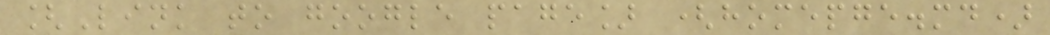[Link to google page] (homepge.md)
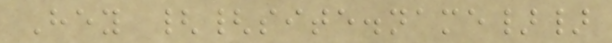Hey {{site.name}}
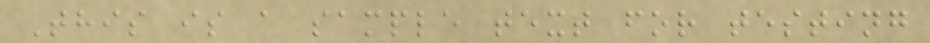This is a sample text for testing
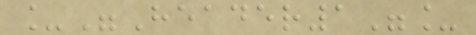_"Header1"_
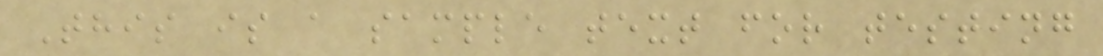This is a sample text for testing
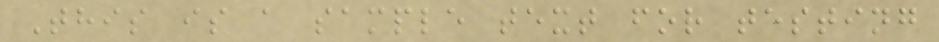This is a sample text for testing
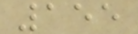155
